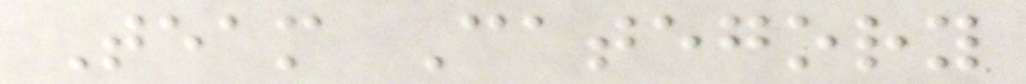Team Category
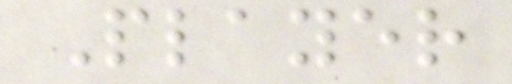Player
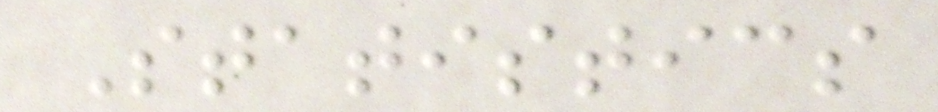Statistics
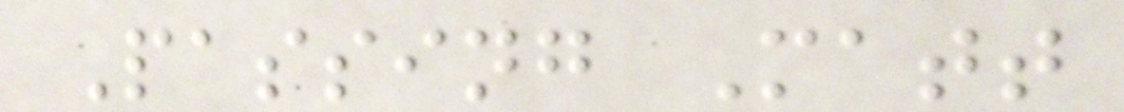Passing Matt
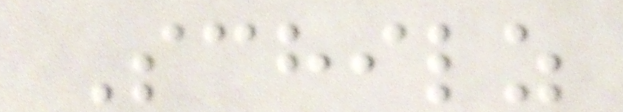Schilz
